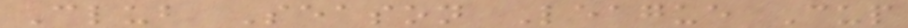Club Season League Cup
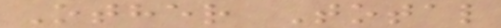Other Total
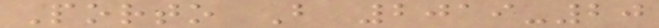Porto B 2019-20
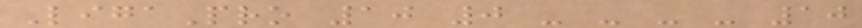LigaPro 10 0 - - - - 10
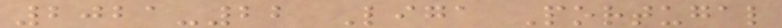2021-22 Liga Portugal
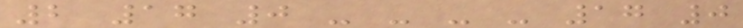2 17 0 - - - - 17 0
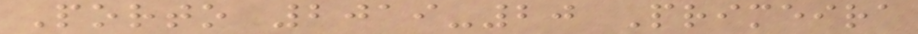Porto 2019-20 Primeira
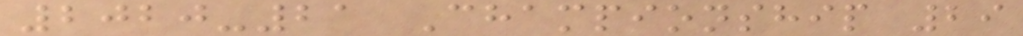2020-21 Championship 29
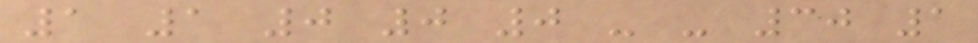1 1 0 0 0 - - 30 1
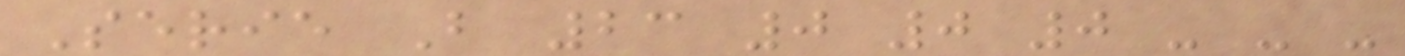Serie B 23 0 0 0 - - -
